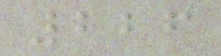226
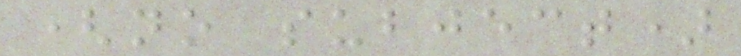(no subject)
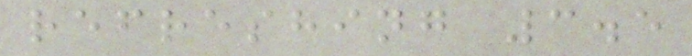refreshing 3.5
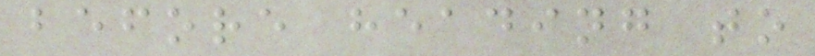before heading to
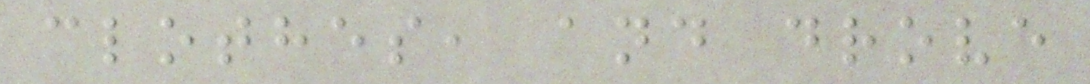clothes, and drove
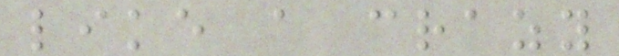like a crazy
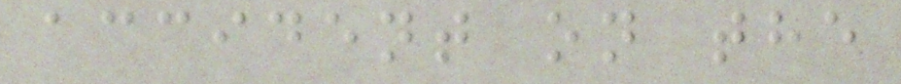accident on the
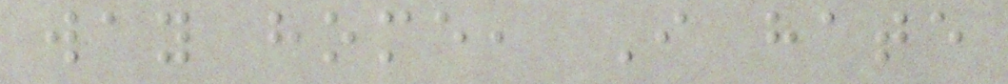way home, I hate
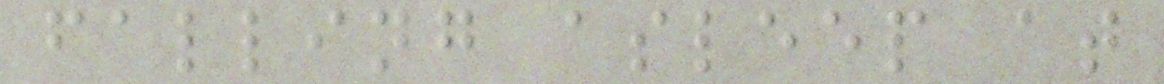falling asleep at
